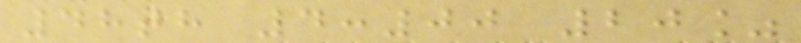48th 4:00 20%
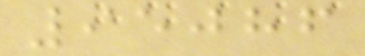95086
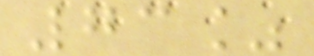73%
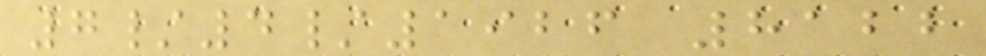7/4/1926 8122
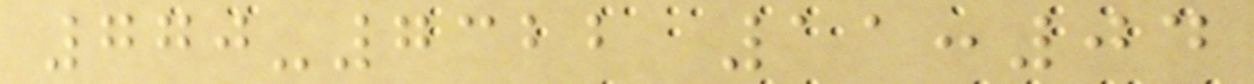770-7322 11:04
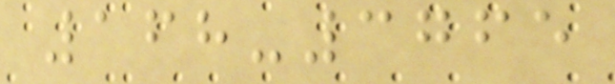168-3765
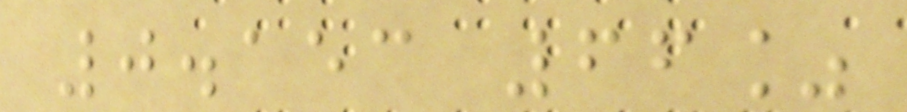0.153 66%
